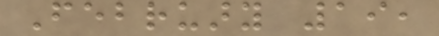February 19,
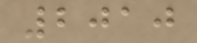2010
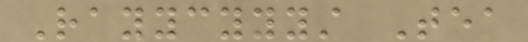Rayycyyyst Tea
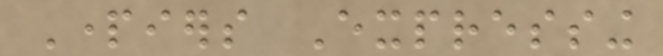Partiers Expressing
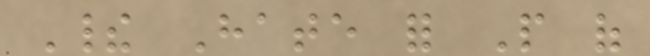Their Hate for People of
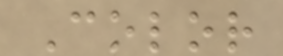Color
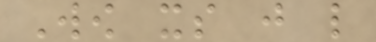Wow its just like
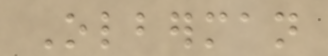Olberman
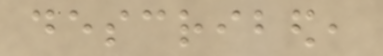described,
